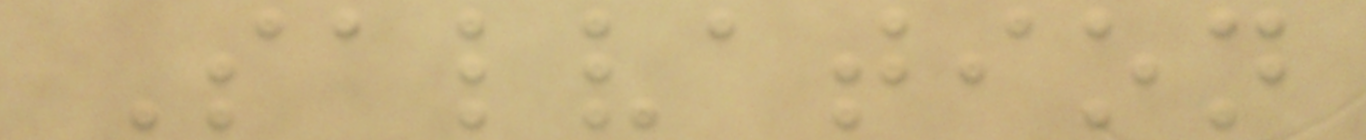Salvation
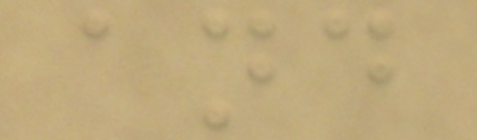and
